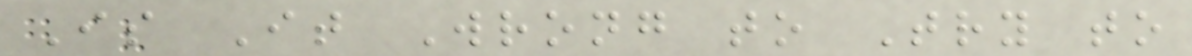Is It Wrong to Try to
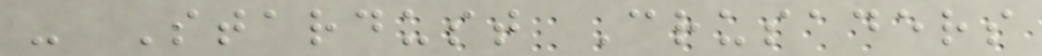- Stardust Crusaders
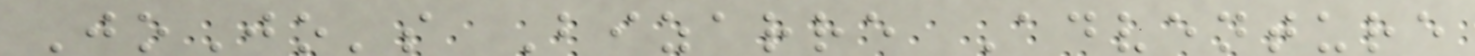JoJo's Bizarre Adventure
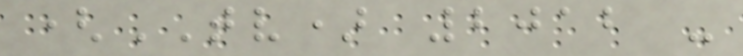(TV) 2012 -
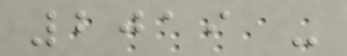2019 -
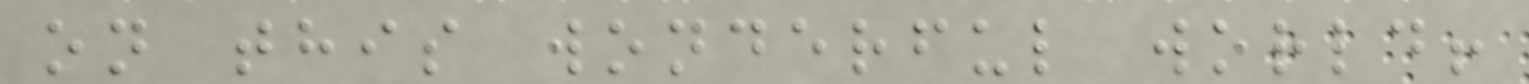on this wonderful world!
